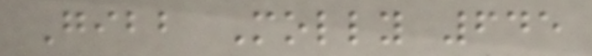Gibb Molly 645
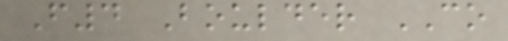F4 Boulder CO
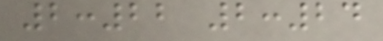2:22 2:24
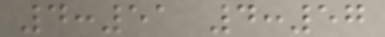4:51 4:57
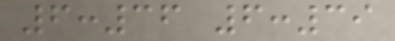6:36 6:39
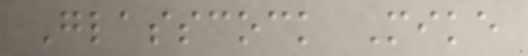Glasscock Mike
